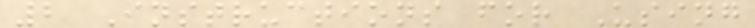2 Instructions for Using
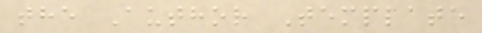the Author Template
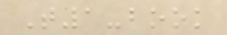T1-book
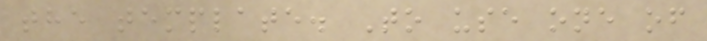the template. To use one of
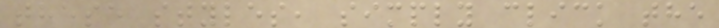these styles, simply click the
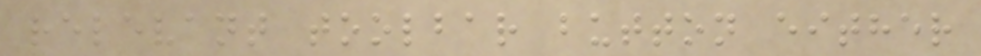relevant toolbar button either
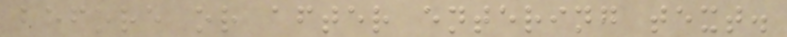before or after entering text.
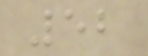52
